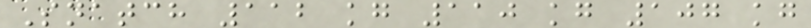Snatch 112 kg 110 kg 107 kg
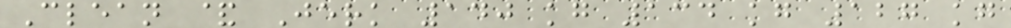Clean & Jerk 140 kg 134 kg 127 kg
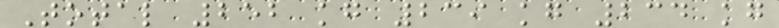Total 252 kg 239 kg 234 kg
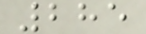285
